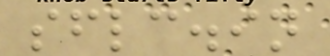sflc.in
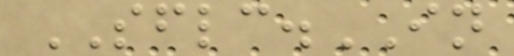SFLC.IN
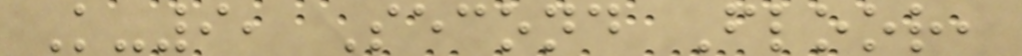K-9, Second Floor,
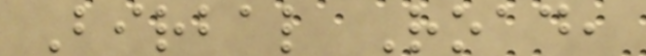Birbal Road,
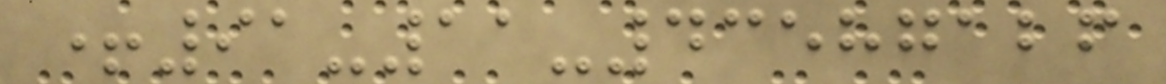+91-11-43587126
